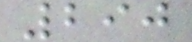290
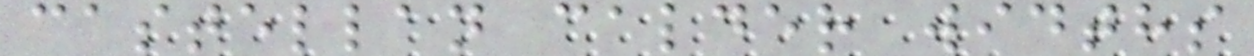castellan calder widths
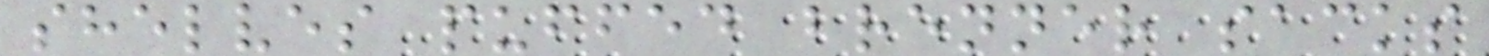shelves puffed brenner sacks
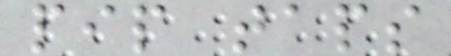pip taps
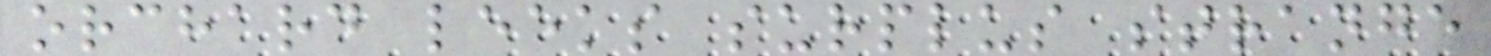orchard leeks surplus strange
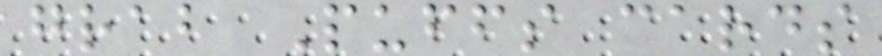grab Puffs cards
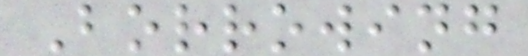Borrowing
